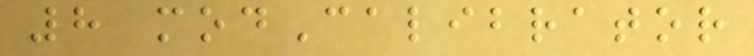8 modCalibrator
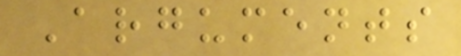Arguments
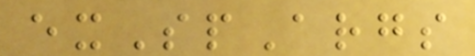exSpArgs
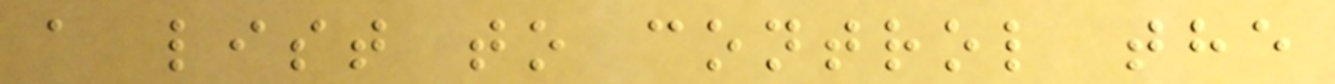a list to control the
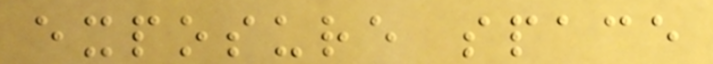exposure space
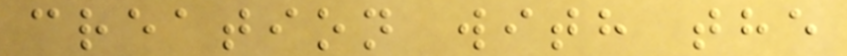creation with the
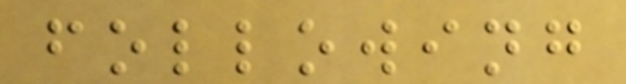following
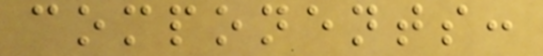components:
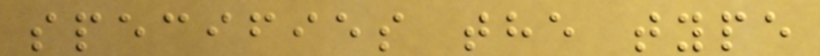specifies the type
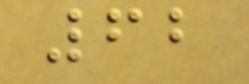62
